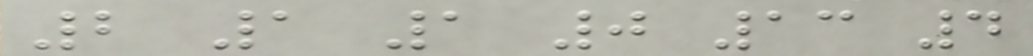2 1 1 0 13 4
